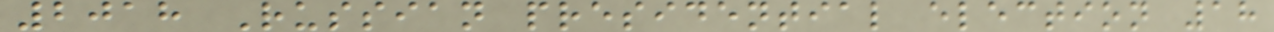2018 Russian presidential election 18
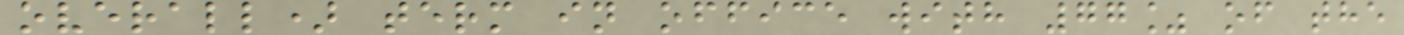overall) term in office with 77% of the
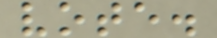vote.
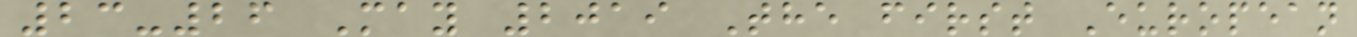23-26 May 2019 The first European
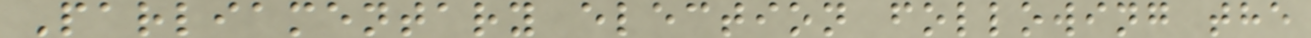Parliamentary election following the
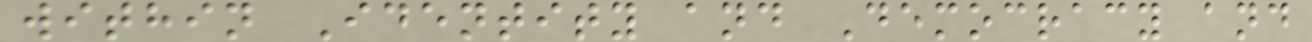within Identity and Democracy and
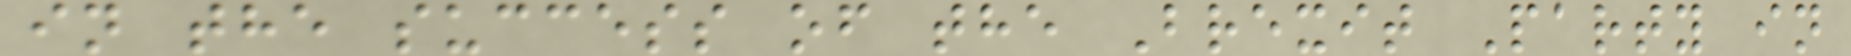in the success of the Brexit Party in
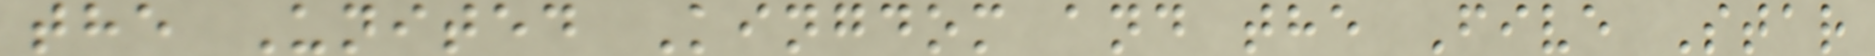the United Kingdom and the Five Star
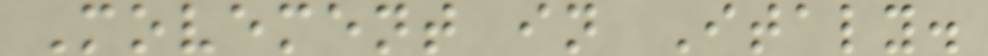Movement in Italy.
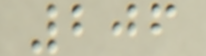206
